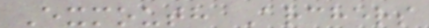Exmouth Archers
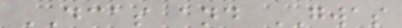DCAS and GWAS
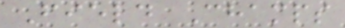Field Champs
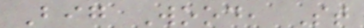Big Wood, St
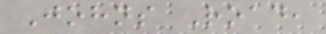Johns Road,
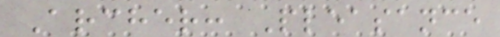Archer: Pleasance
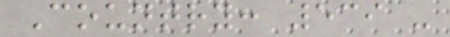Country: 539 -
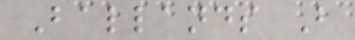Ballands B
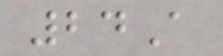24A
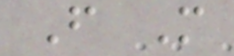F M
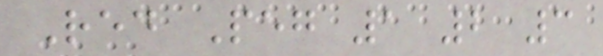Red Peg 1 2 3
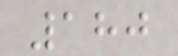180
